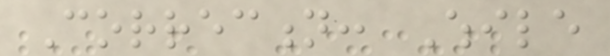Correction: While
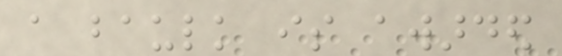a baulk is awarded
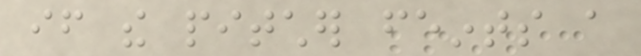if the pitcher feints a
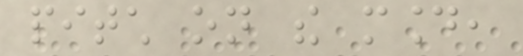pitch on the mound,
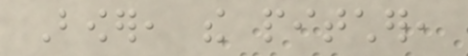Bower, the pitcher,
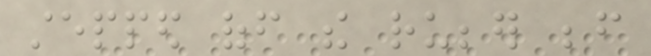stepped off the rubber before
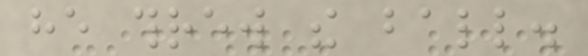he threw the ball.
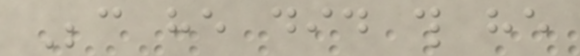Because he did this he
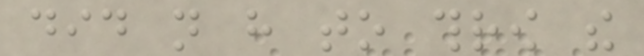did not have to throw the
